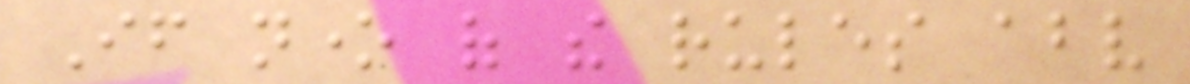If none of the rules above
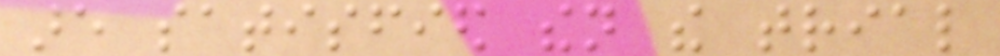are satisfied then the trial
